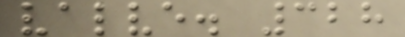valve. 328
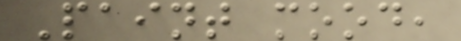Paint mood,
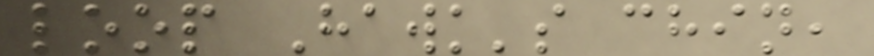loop Hawk's chin,
